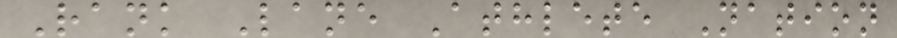Rank Lane Athlete Nation
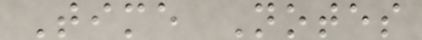Time Notes
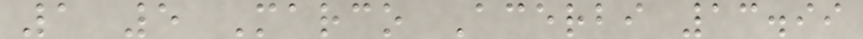1 5 Marco Acerbi 13.99
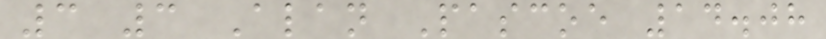3 3 Alan Pascoe 14.08
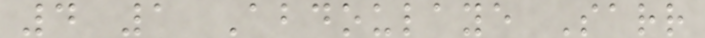4 1 Abdoulaye Sarr
